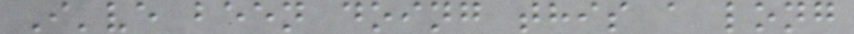I've been doing this a long
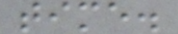time.
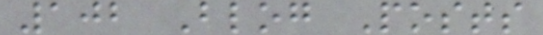102 Blog Posts
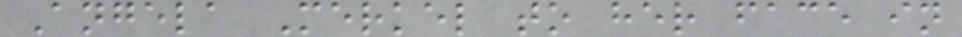Angela Merkel to her face in
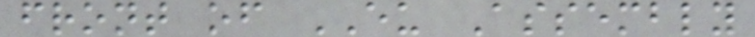front of EU Assembly
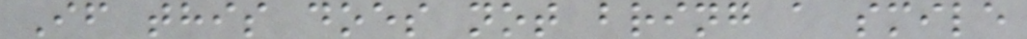If this does not bring a smile
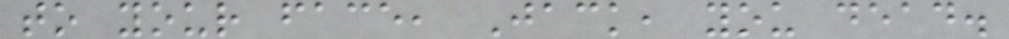to your face, Jack, you dead.
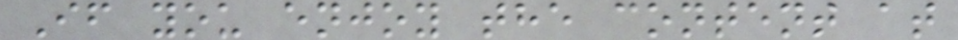If you enjoy the content at
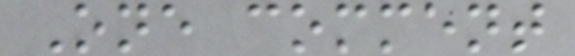One comment
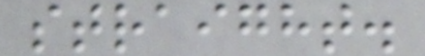straight.
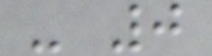- 0
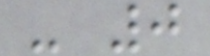- 0
